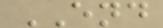END
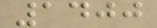1400
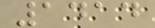1414
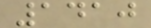1410
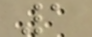1
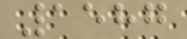1587
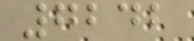7242
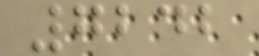7242
